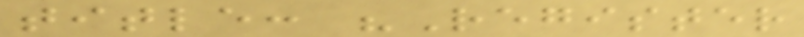title: "Register
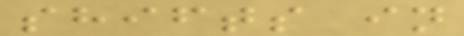shifts in
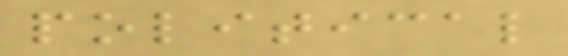political
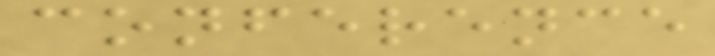conference
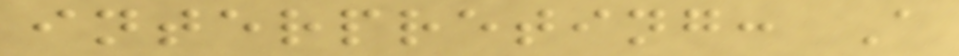interpreting: A
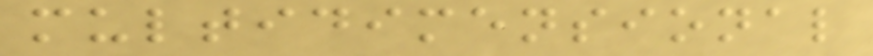multidimensional
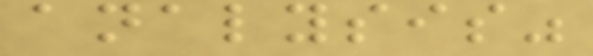analysis"
